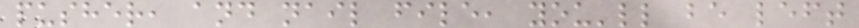pusher, and nail file, you'll be left
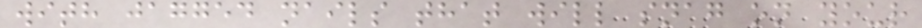with jagged nails that will snag on your
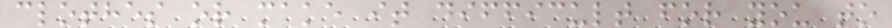clothes or make it difficult for you to
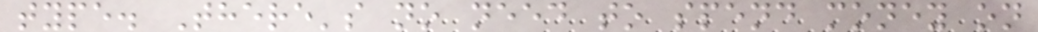type. There's no need to spend money on
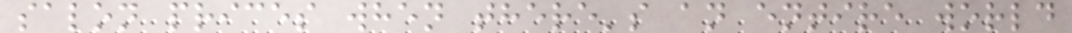salon prices when there's an entire world
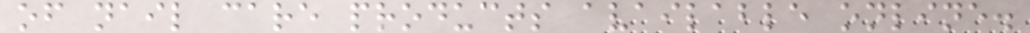of nail care products available online.
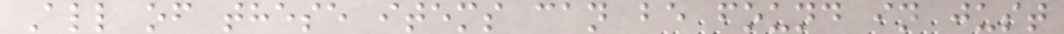All of these items can be found in just
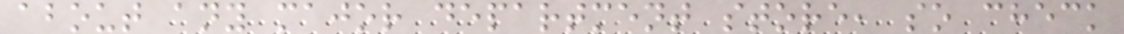about any major department store, so check
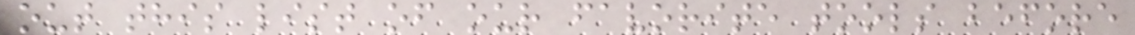out this list of our favorite tools before
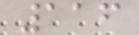116
